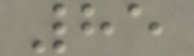85
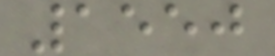1550
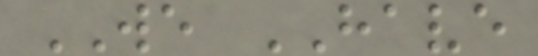WE HAVE
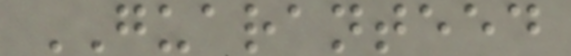GUARANTEED
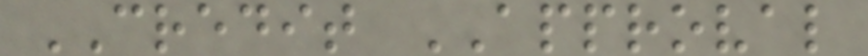CREDIT APPROVAL
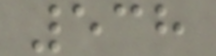538
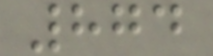874
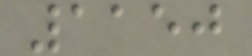1150
